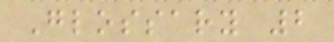Glossary 2
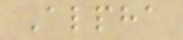Alpha
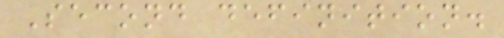Second definition.
